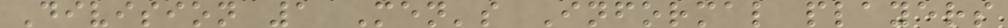Division 1 Men's Informal players
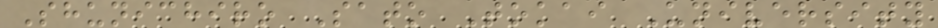Shunichiro Sato Tokai University
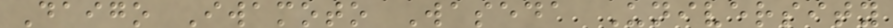Daigo Iwamoto Waseda University
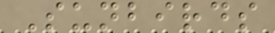Sunbirds
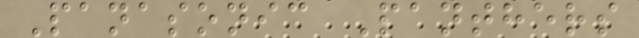Panasonic Panthers
